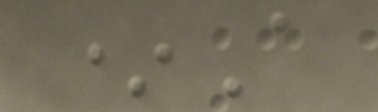*A
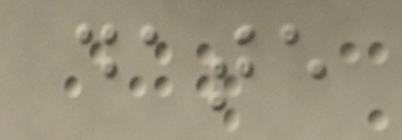date
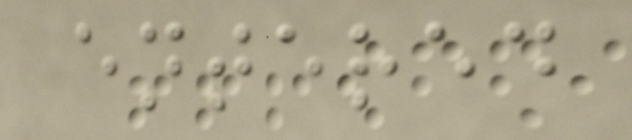entered
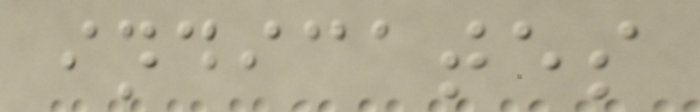indicates
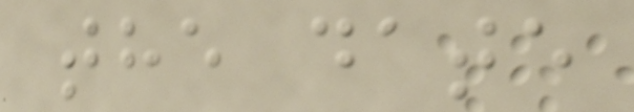the date
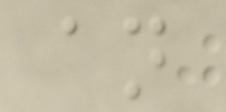an
